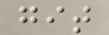git
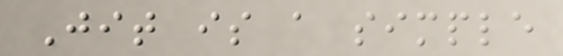Jit is a simple
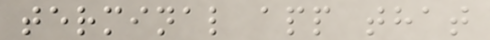terminal app that
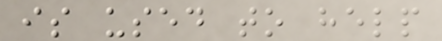is used to help
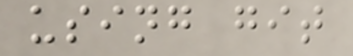using git
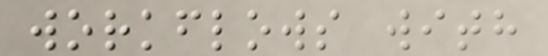workflows with
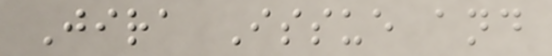Jira Issue and
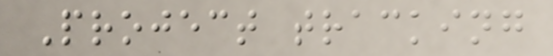Project tracking
